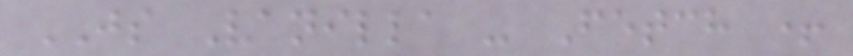JS Vanilla - Fetch +
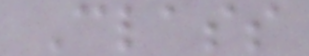Class
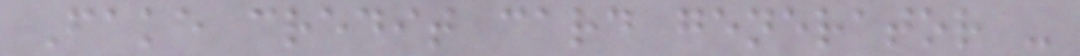Fake credit card generator -
